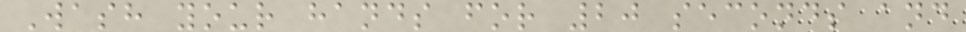Wash your hands for 20 seconds and
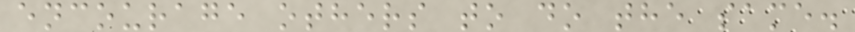encourage others to do the same.
